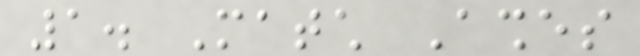1. Match Ashes
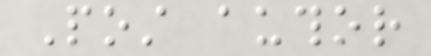Post author
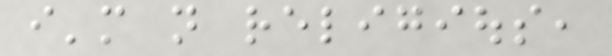i'm not religious,
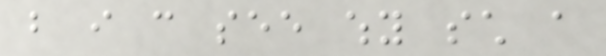but i can see why such a
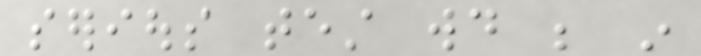serious test would be in
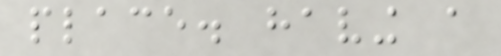place. having a
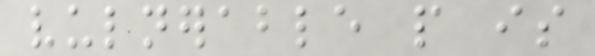vulnerable people is
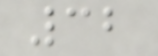32
